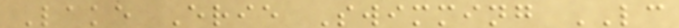Lake Erie Swimming LC
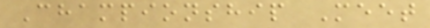Championship Meet
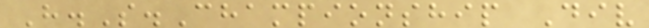H.S.Championship Div
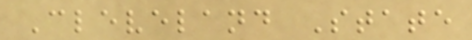Cleveland State
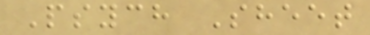Psych Sheet
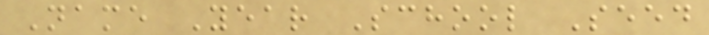Name Year School Seed
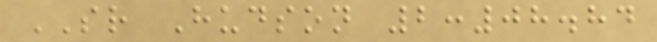SR Hudson 2:08.84
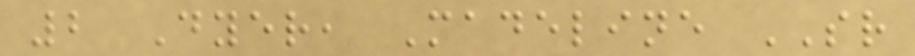2 Dyer, Madeline SR
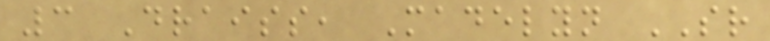3 Draiss, Madelyn SR
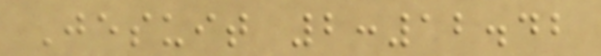Jesuit 2:12.42
